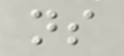ns
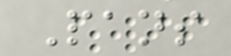Pans
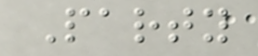Party
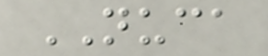NUCA
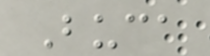Buca
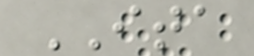ITA
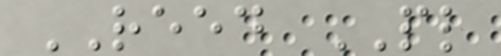REED PL
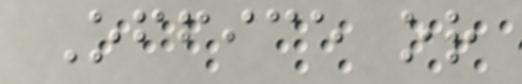Office or
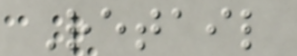Retail
